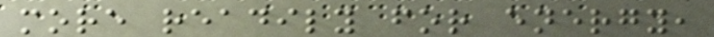more readily for energy,
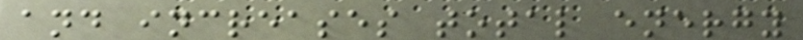and increases total energy
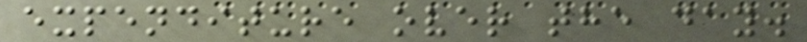expenditure over the day.
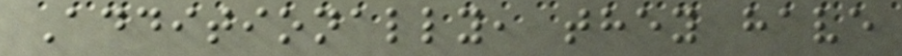Additionally, they have
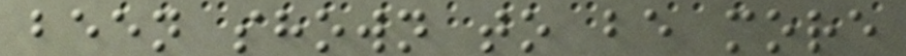been shown to be more
